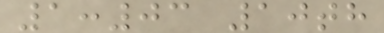1:03 10th
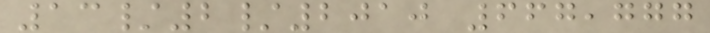13/2/2010 667,777
